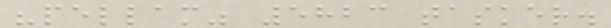"pellam" 5823 tasker.
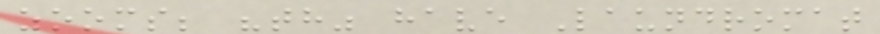zooms; "th" have Laundromat
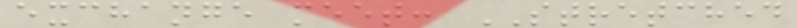exchange meet: STRETCHED
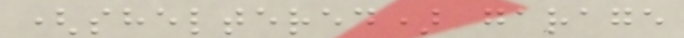(sheltered) garage
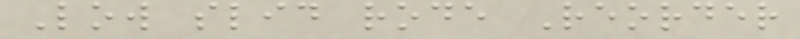Low slid rode Reorder
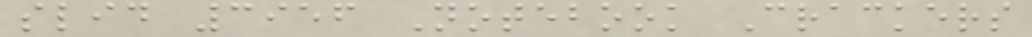slid 3956 Notebook Crackers
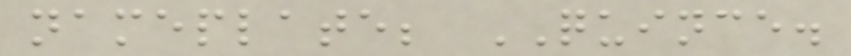nameplate; QUINCE.
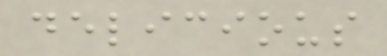delicious
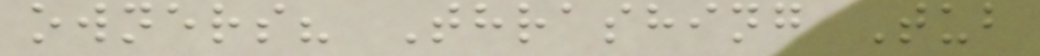owners? Thrashing Tub
